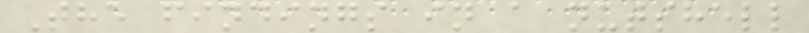The findings in a nutshell
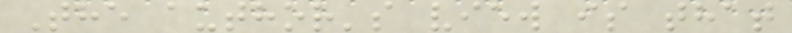The author's view is that
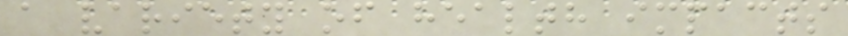a variety of health impacts
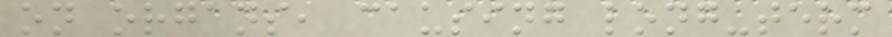on organs, causing long-term
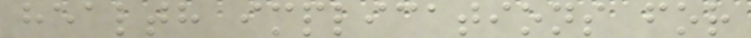health implications for
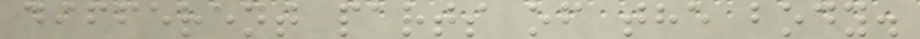different parts of the body.
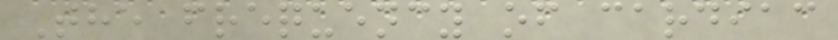The frequency of cardiac
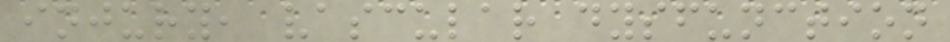injury, vascular dysfunction
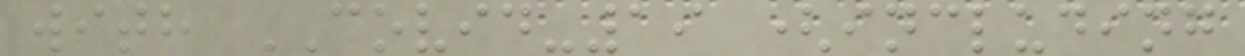with COVID-19 (including
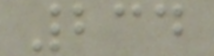234
